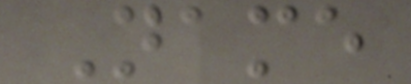Name
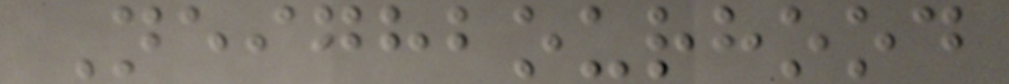Neighbourhood
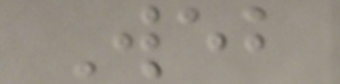Web
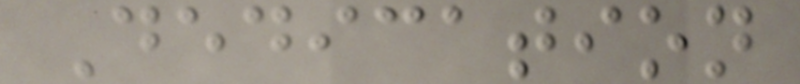Dedication
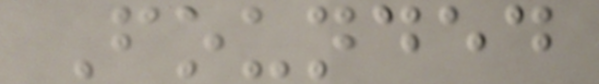Founded
